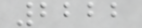2222
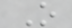O
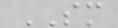SM
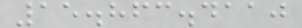15.863.4110
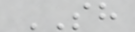SH
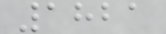1821
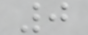0
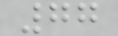77
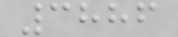3886
